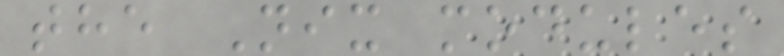the Nix modules
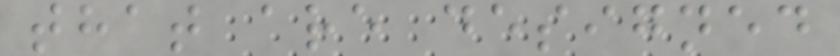that are designed
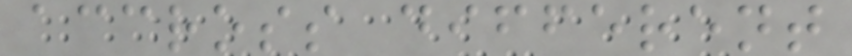accross different
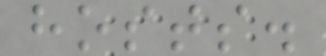hosts.
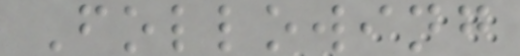Following
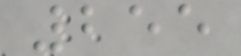255
